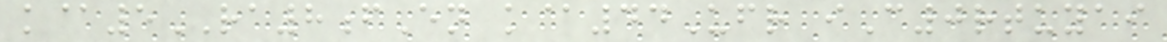k@5RA8fEn k@44Ufr iC0rtuyai
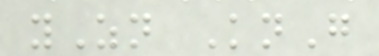yZn KnG
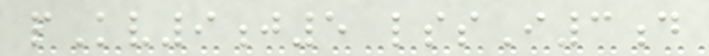pKv9j5 lssI3d
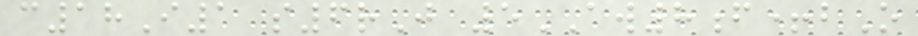c18I1 s6rJ 5AW8f+bO
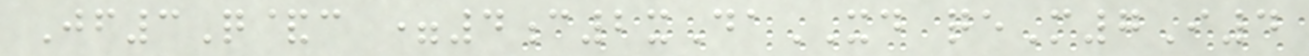Jf3Q&c =4c2xDaXD qeM7I4
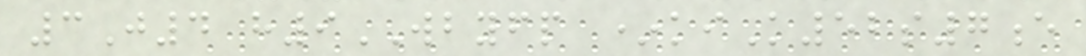3J4 h9WBYFP *kiK52s7e
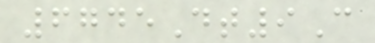6745Dt9C
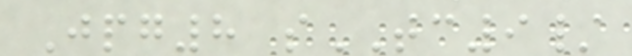Jpg8 sTC9/
